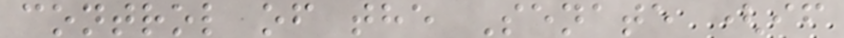control of the Senate (if
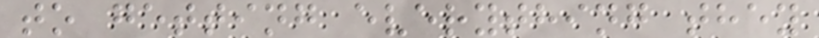to getting everything they
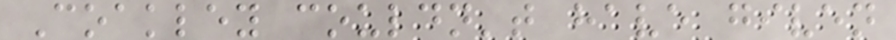Coakley couldn't have given
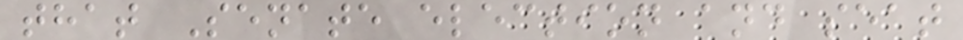that Senate election and seat
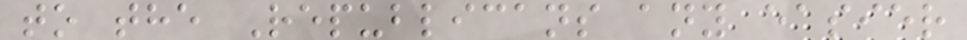to the Republicans any easier
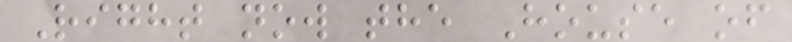Right now the House of
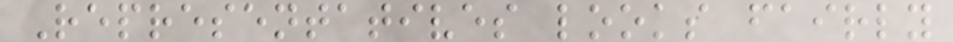Representatives looks fairly
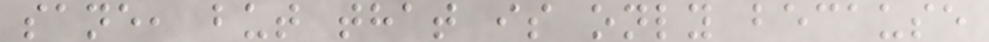sane, but that is only because
